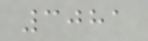3081
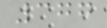377
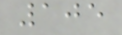105
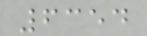6354
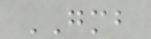GMB
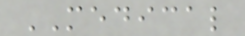MEDICAL
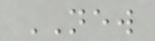NEW
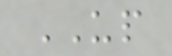UP
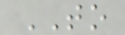TO
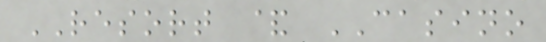RESORT & CASINO
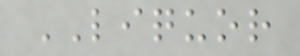LIQUOR
